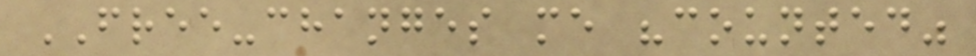FREE-changes me "counted"
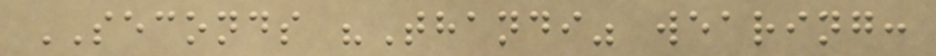SECONDS "Thandi" wearing:
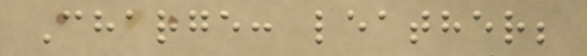Charge: leather;
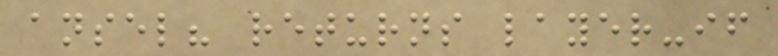ansel? returns layer-if
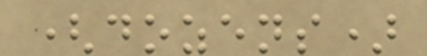(dozens)
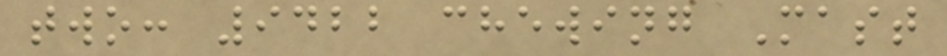two: 9422 chewing Mast
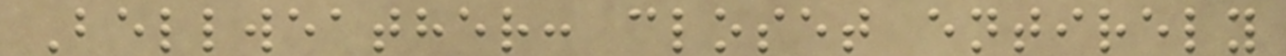Bellweather: closet entirely
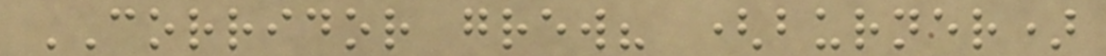CORRIDOR grew? (burner)
